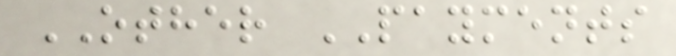OTHER PAYMENTS
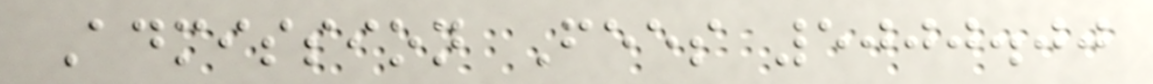Admission Fees 5000.00
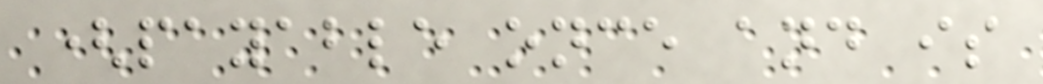(payable once and is
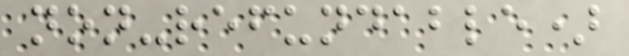non-refundable)
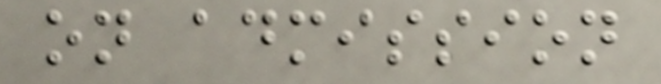on admission
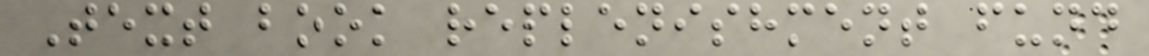Text book replenishment fund
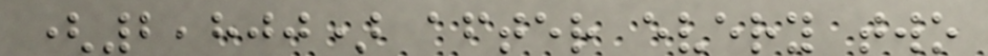(2,800) after every two
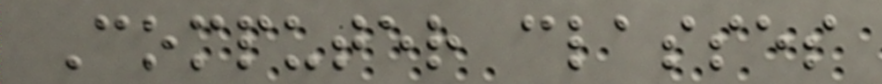Computer classes
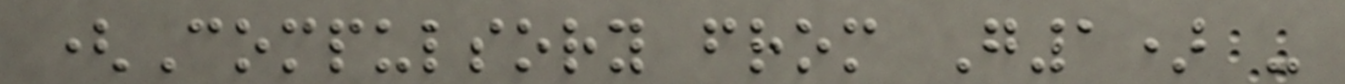(Compulsory from G1) -
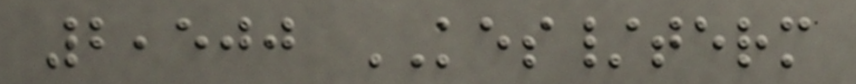2,500 KES/term
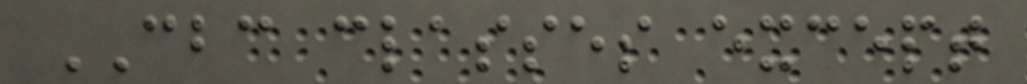CBC classes except
